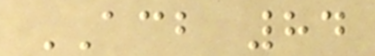ACB 84
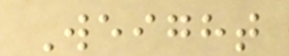Weight
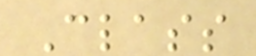Class
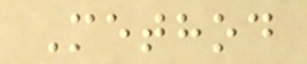Method
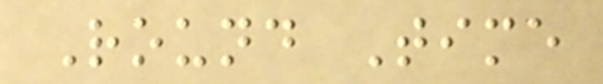Round Time
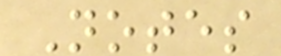Notes
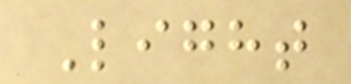Light
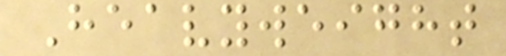Heavyweight
